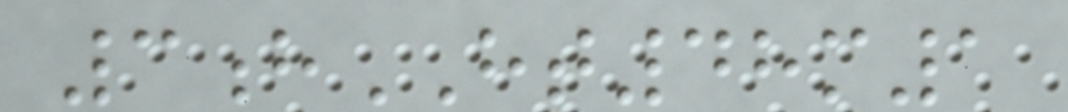3hHT48m1
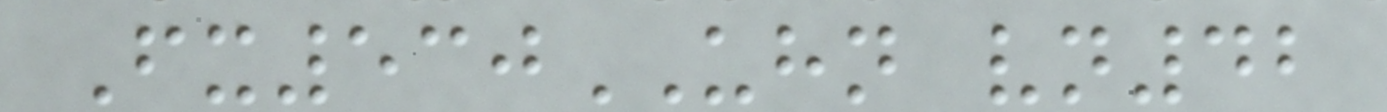Fx530UHN vn42
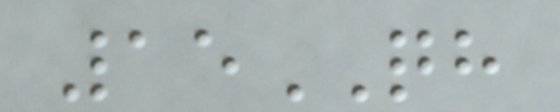15QH
